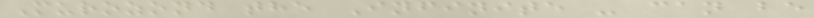Murozond the Infinite - can be
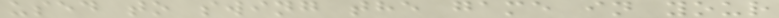used to swing the game in your
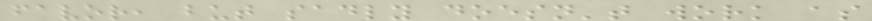favor, but sadly doesn't work as
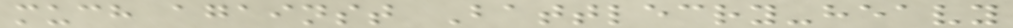much against Battlecry-heavy
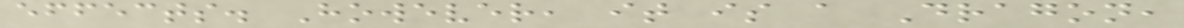effects. However, it is a Dragon,
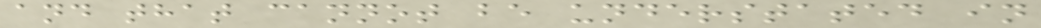and that cannot be understated in
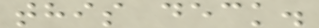this deck.
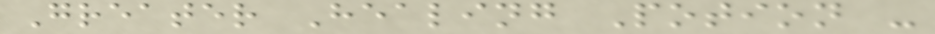Greater Healing Potion -
